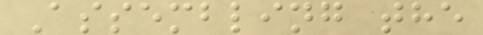Assembling the
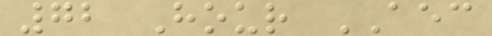72 Hour AEC
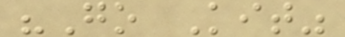"Go Kit"
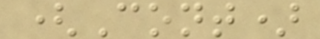(Cont)
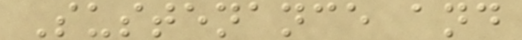Sustenance and
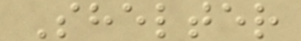Shelter
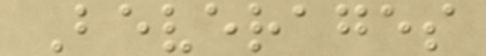Beverages
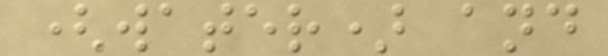(water) and
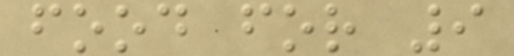food for 9
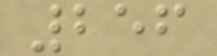256
